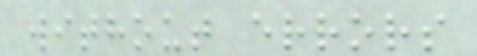without errors
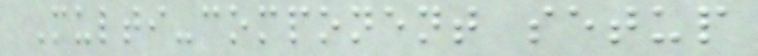Multi-component setup
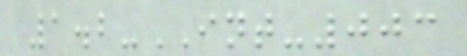1.2-INT-003
